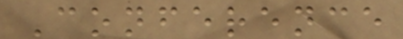Conference
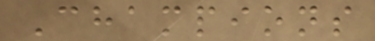Champions
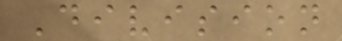Division
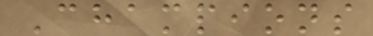Champions
